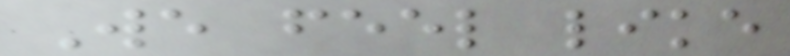We feel like
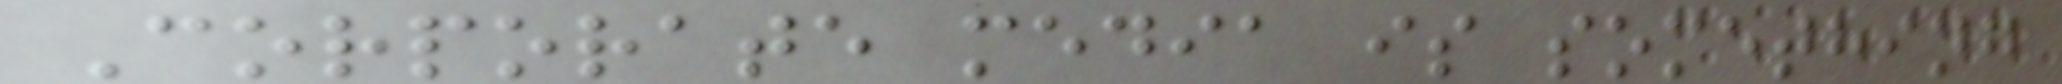Corporate media is something
